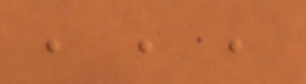, , ,
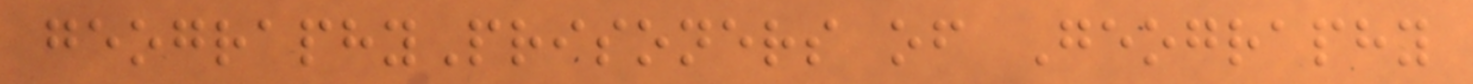geographyPrisoners of Geography
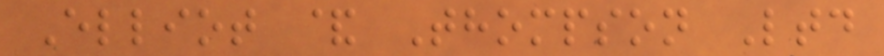Elliot & Thompson Ltd
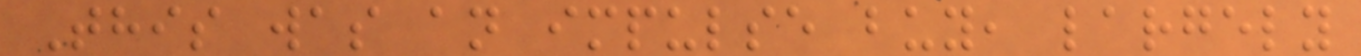This was an impulse buy, largely
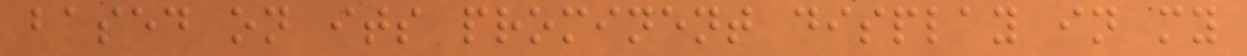based on its prominent display in my
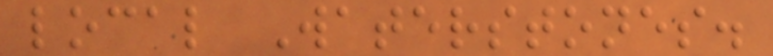local Waterstones.
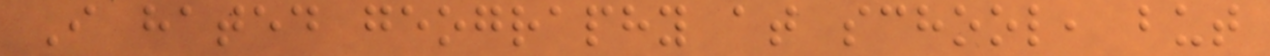I hated geography at school, but
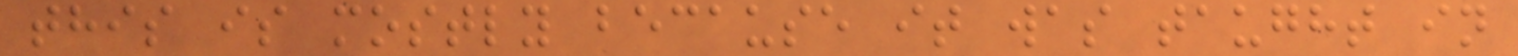this is mostly because it was taught in
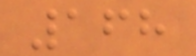168
